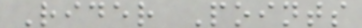Rider Points
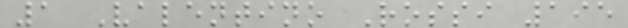1 Valentino Rossi 195
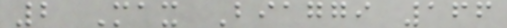2 Max Biaggi 166
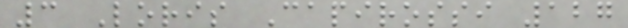3 Loris Capirossi 127
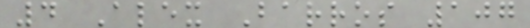4 Alex Barros 107
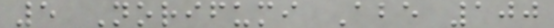5 Norifumi Abe 100
